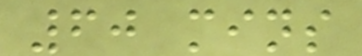60 mins
